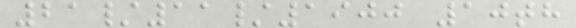21/11/1900 10th
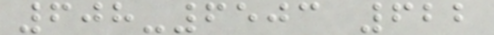608-6503 622
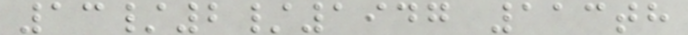13/2/1947 113th
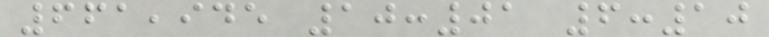661,945 10:01 6:10
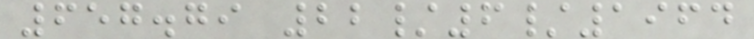657.79 22/6/1964
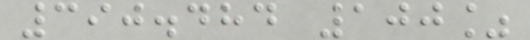390.484 100%
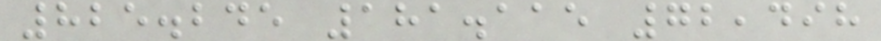825.245 181.115 72,498
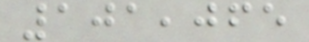101,065
